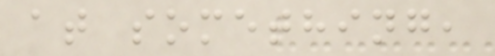at something,
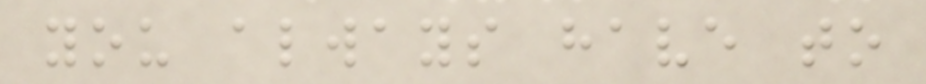you always have to
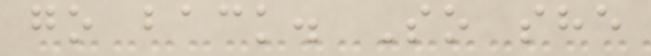go back. So she
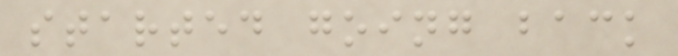started going back
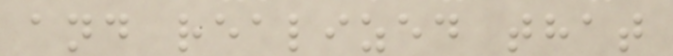and realized that
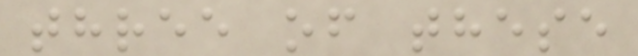three of these
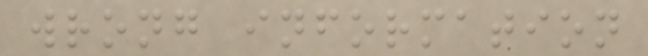wrong information
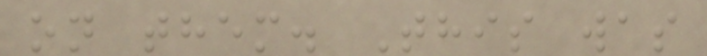on them. This was
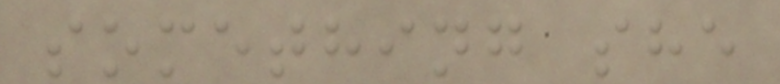something she
